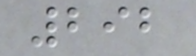292
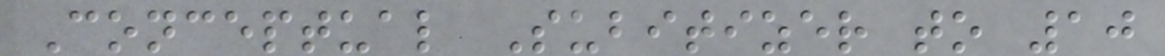Conceptual Subitizer to 10
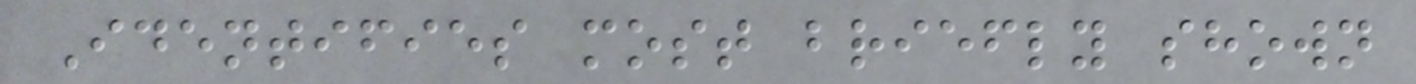Identifies most briefly shown
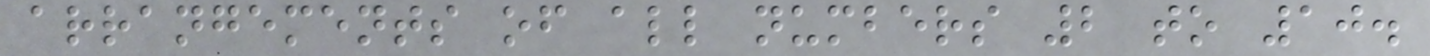arrangements of all numbers 2 to 10.
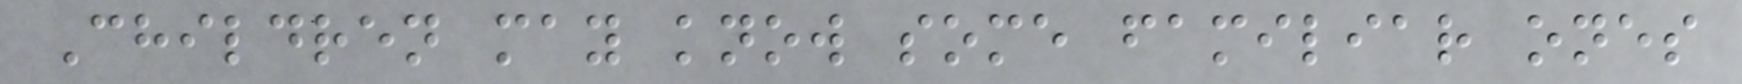Children may know some familiar ones
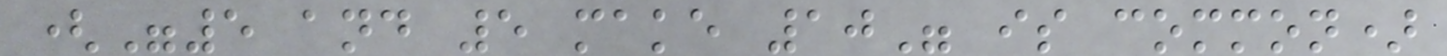("5 and 5 make 10" is common)
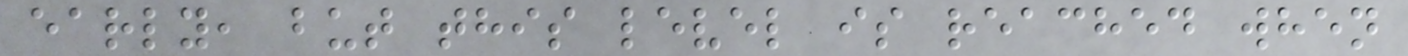early, but this level is reached when
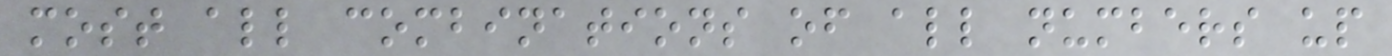most all combinations of all numbers up
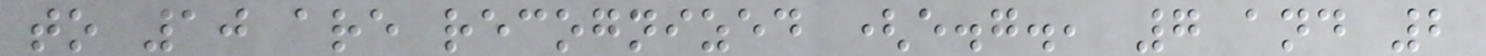to 10 are recognized (e.g., 7 and 2
